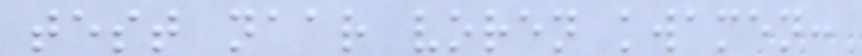test naar voren kwamen:
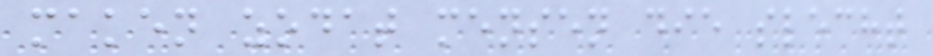maken zodat mensen die slecht
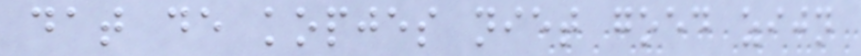dat de kopjes niet goed zijn
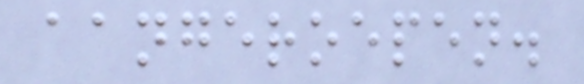aangeroepen.
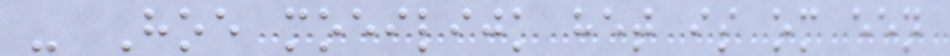- Hoe moeilijk het is om een
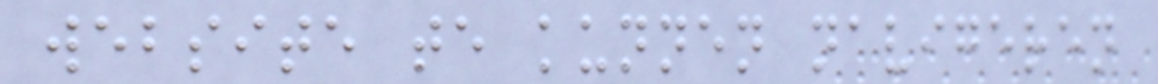website te kunnen navigeren
